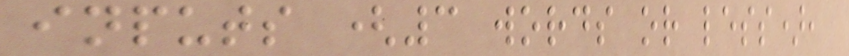inputs (3 words or less),
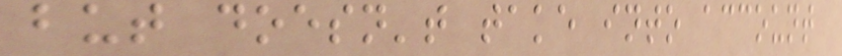but doesn't take into account
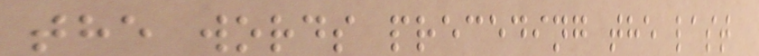the words preceding the last
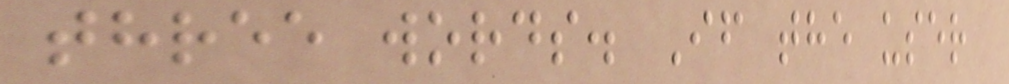three words. If the user
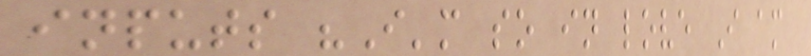inputs "I'm so in love I am
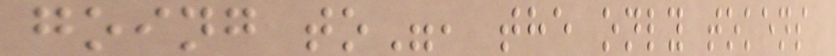going to", the only tokens
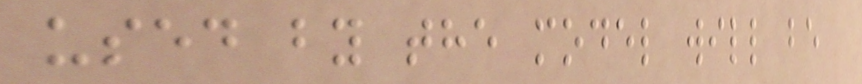used by the model will be
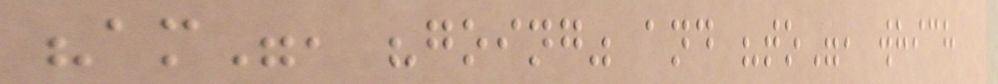"am", "going" and "to", which
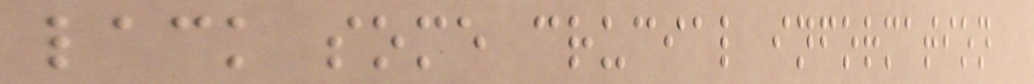lack some crucial information
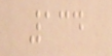134
